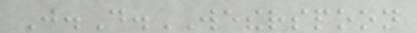J.D.WETHERSPOON
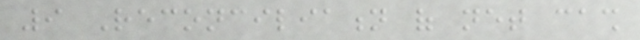9 Reconciliation of net cash
